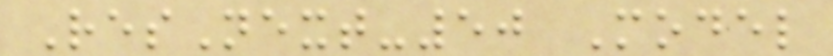ResNext-50 Model
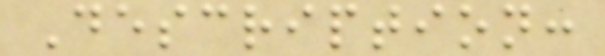Description:
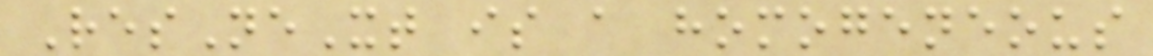ResNeXt is a homogeneous
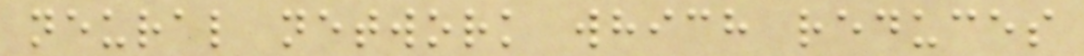neural network which reduces
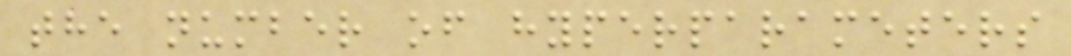the number of hyperparameters
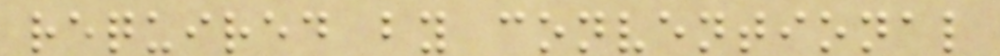required by conventional
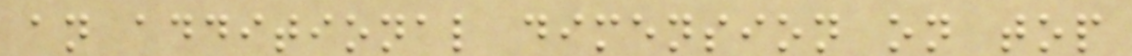an additional dimension on top
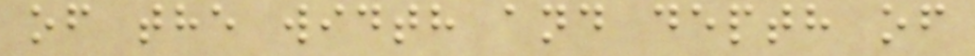of the width and depth of
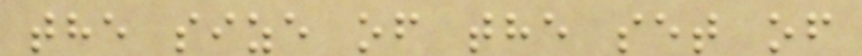the size of the set of
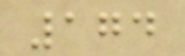174
